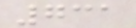731
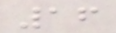16
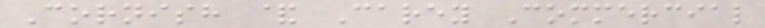Cornish & Carey Commercial
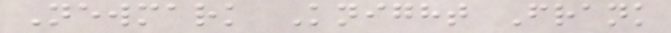Newmark Knight Frank
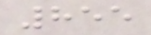855
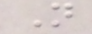N
